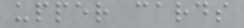upper cards
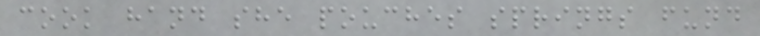cook hand she pouches springs fund
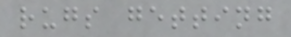rugs getting
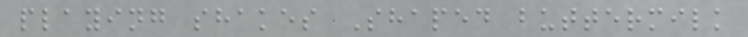playing shakes Shaped buttermilk
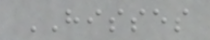HISSES
